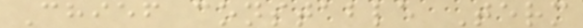Chief constable Term
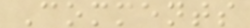Comments
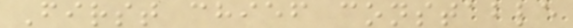First chief constable
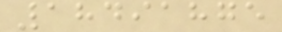18491875
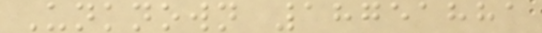Unknown 18751881
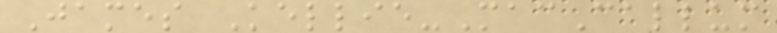James Kellie-MacCallum
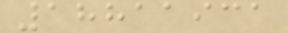18811931
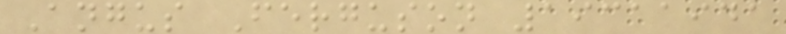Angus Ferguson 19311941
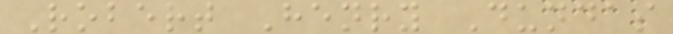Robert Henry Dundas
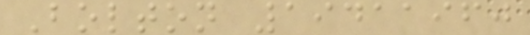Bolton 19411960
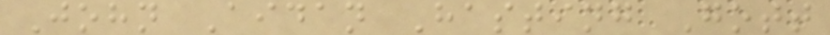John Aidan Hasting Gott
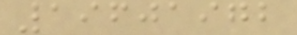19601972
